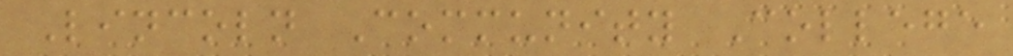Lincoln Community College
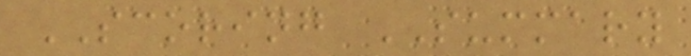SCORING SUMMARY
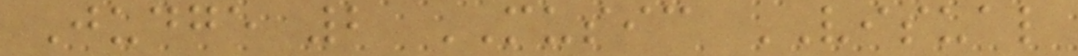Judge 2 MUSIC VISUAL
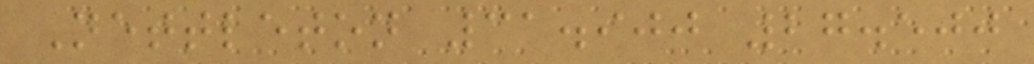Nettleton 31.900 27.500
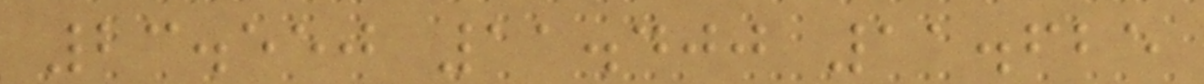23.550 11.400 11.625
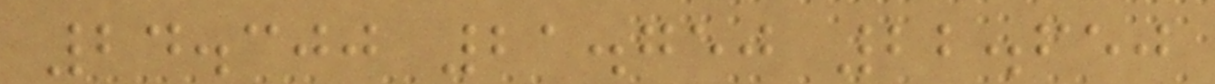24.300 21.750 22.650
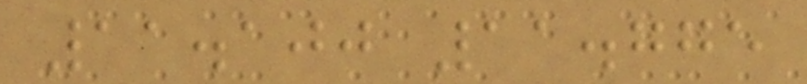11.100 11.775
